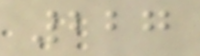227
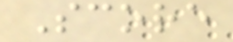Score
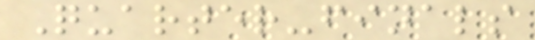Quarter-finals
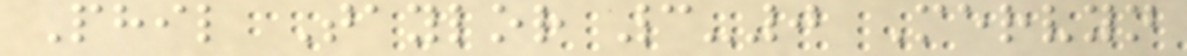Phil Taylor 3-0 Mervyn
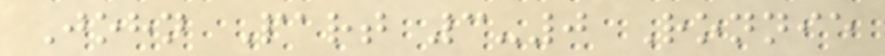John Part 3-0 Ronnie
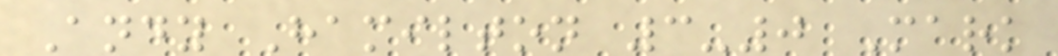Andy Hamilton 3-0 Mark
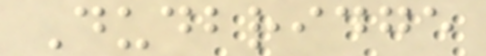Dudbridge
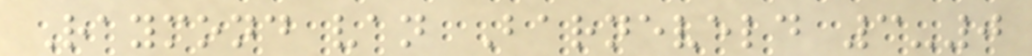Raymond van Barneveld 3-0
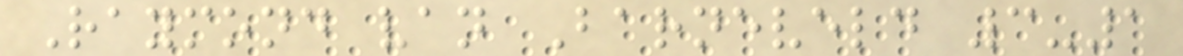Raymond van Barneveld 3-1
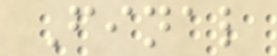Final
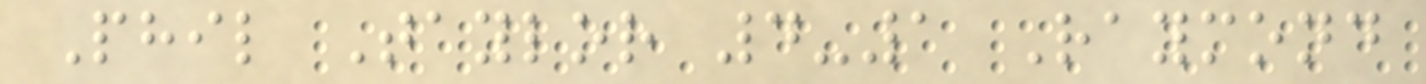Phil Taylor 4-1 Raymond
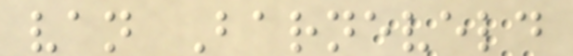van Barneveld
